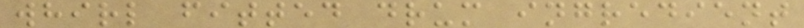whirl fitted drum ingredient
